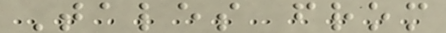Tales from
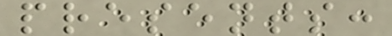presents:
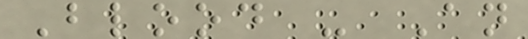Blood - An
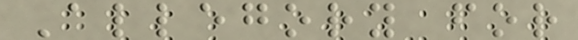Allegory for
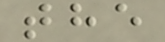the
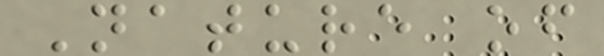Nature of
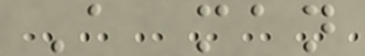A man
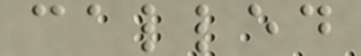called
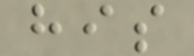his
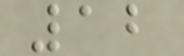12
